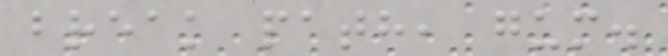break path, gum.
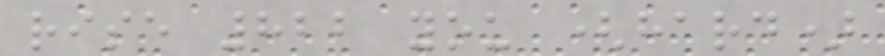rise 822 you (hard)
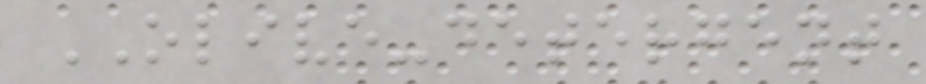OLIVE-detergent
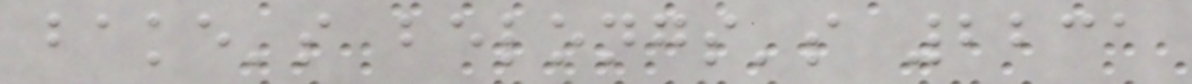bake's belongs's 2231
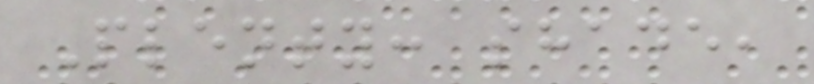Plenty: shade,
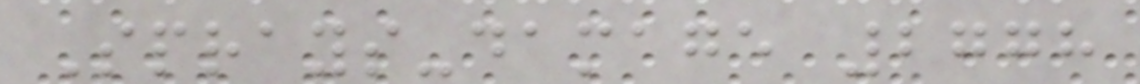Sprays-damage 2778
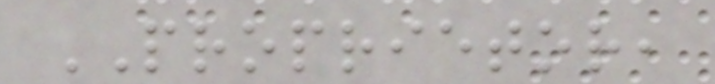PROPRIETOR,
